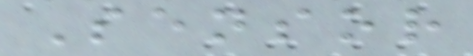Sensor
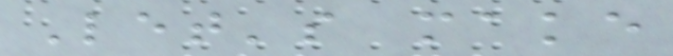Let's make
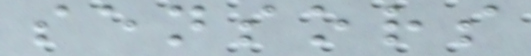sensors
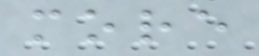more
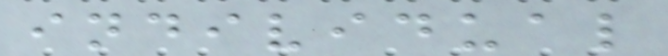individual
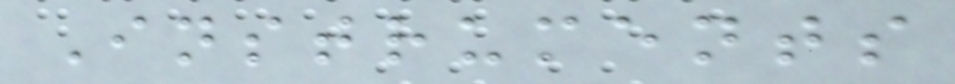Instruments
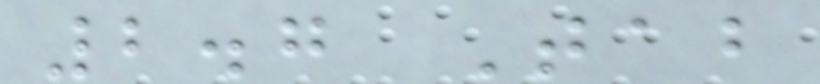2.7 Tab
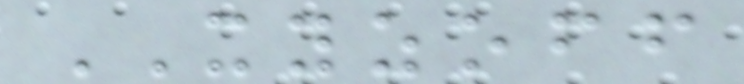XYZOFF
